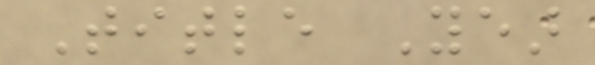Title Year
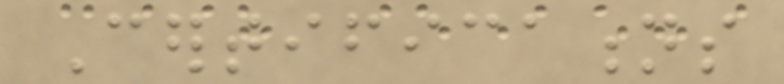Certifications
